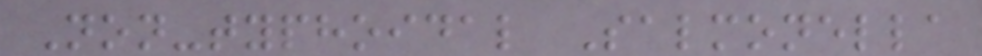Non-typhoidal Salmonella
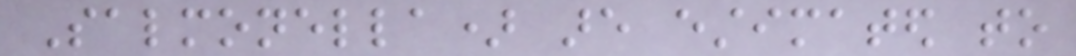Salmonella) are estimated to
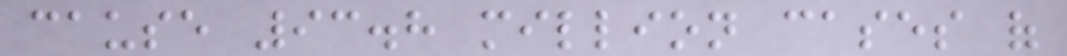cause 93.8 million cases of
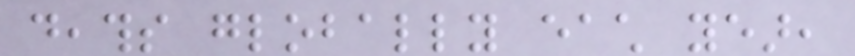deaths globally each year,
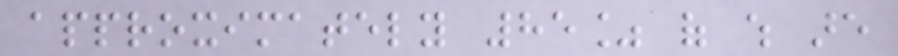approximately 85% of which are
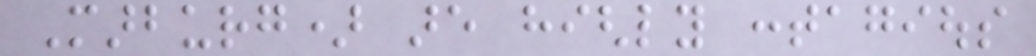Marburg) are highly contagious
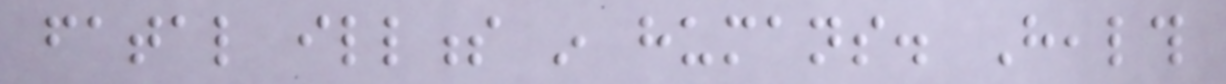fatal illness in humans. Health
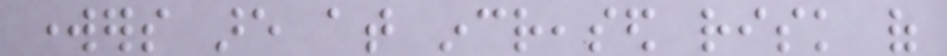workers are at increased risk of
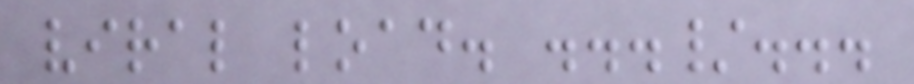viral load. .../...
